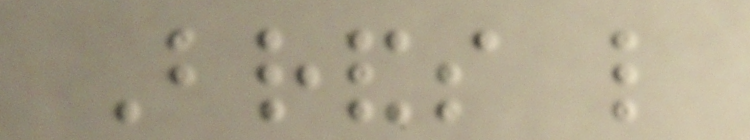Brands like
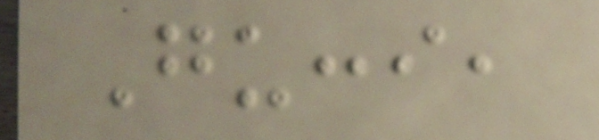Gucci,
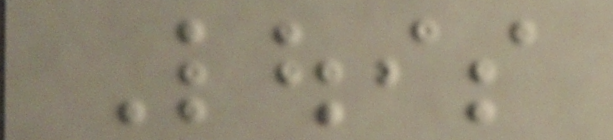Louis
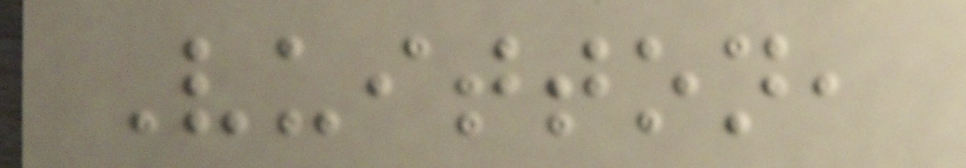Vuitton,
